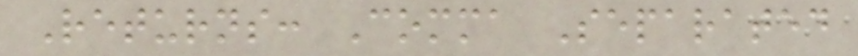Returns: Comma Separated
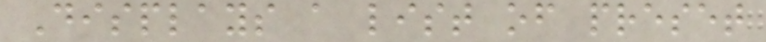Displays a list of preset
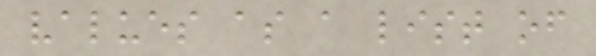values as a list of
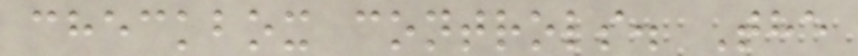checkbox controls. The
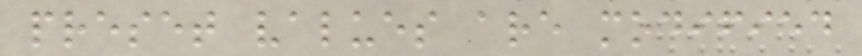preset values are modified
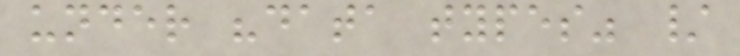under "data types" /
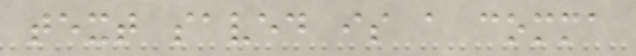text saved is a comma
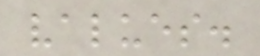values.
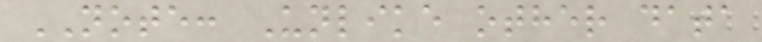NOTE: Unlike other data
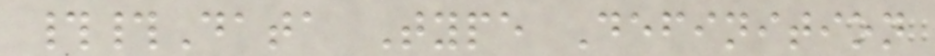##Data Type Definition
